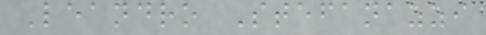Leandro Stefanazzi
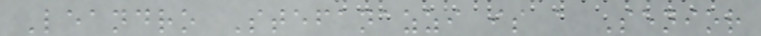Leandro Stefanazzi is a Senior
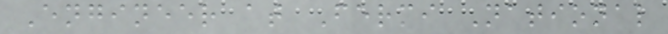Engineer at Fermi National
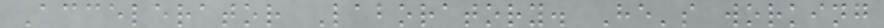Accelerator Laboratory. He's working
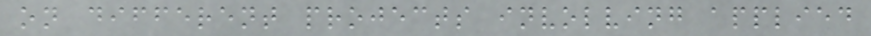on different projects involving applied
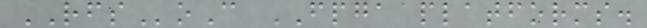RFSoC FPGA platforms.
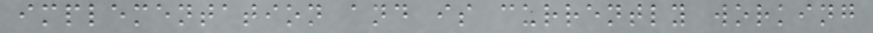implementation and is currently working
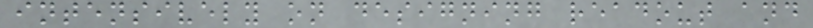intensively on designing readout and
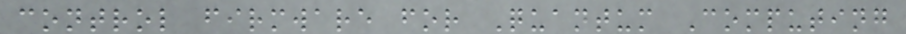control firmware for Quantum Computing
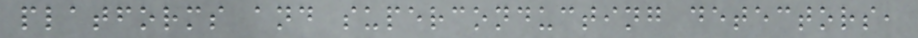platforms and superconducting detectors,
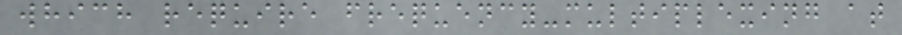which require frequency-multiplexing at
